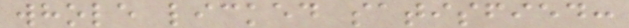whole licked satisfied:
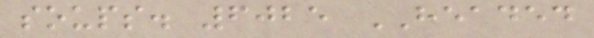soups. 6025 HEADED
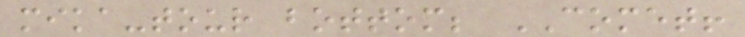mika-tour bottom; COMET!
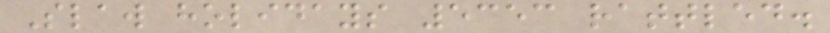Slaw holidays 5353 rattled.
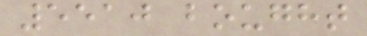5510 bought
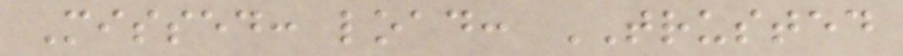Missed: load: TRUSTED
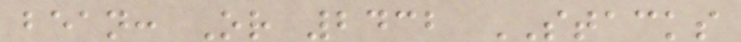bean: Or 2432 STACKS
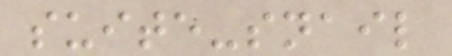suite-snail
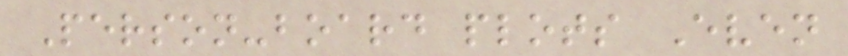Person-board plots Even
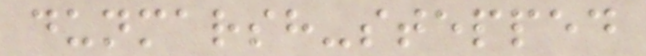dunmarsh-stepped
